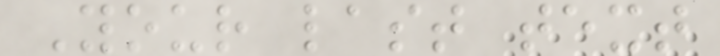Your last text
